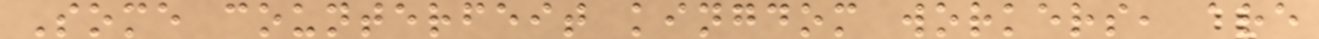Some counterfeit kingdom workers, are
